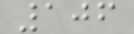106
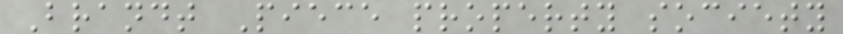Brandt Piece property society
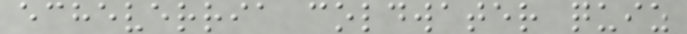echeverria coldwater quiz
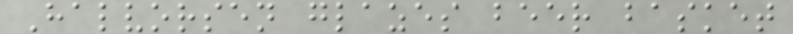Halvorsen glazes beer basket
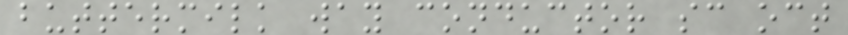buttermilk way conductor sc oct
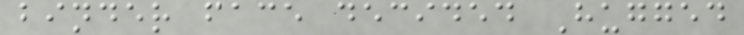binder face decided Hugged
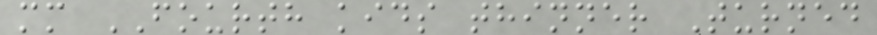mm FOURTH kids thinner Turned
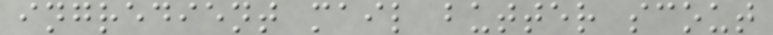ingredient mail butter scout
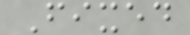Fixed
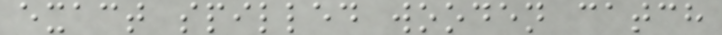exact spilled wooden catch
